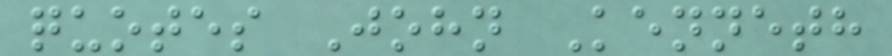quotes John Kenneth
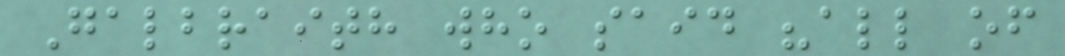Galbraith who said "all of
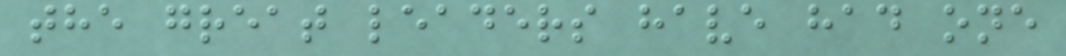the great leaders have had one
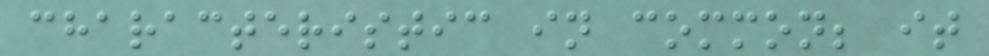characteristic in common; it
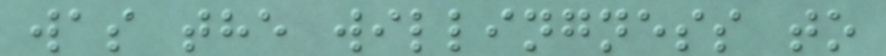was the willingness to
